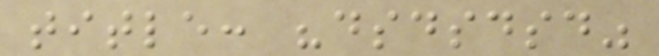title: "dsdsdsd"
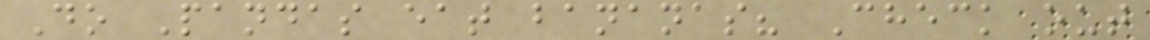Do Pandas eat bananas? Check out
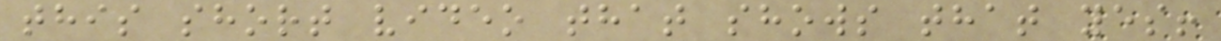this short video that shows that yes!
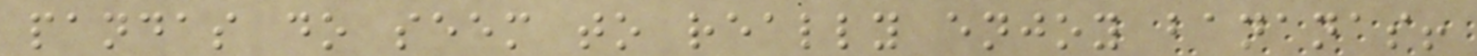pandas do seem to really enjoy bananas!
